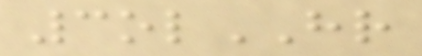3olHR
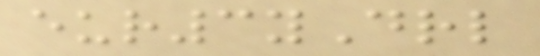eur3yDrl
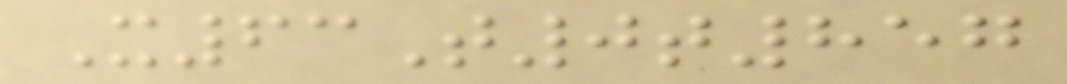X63T0t857
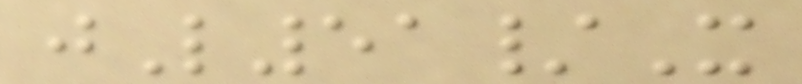jL51/X
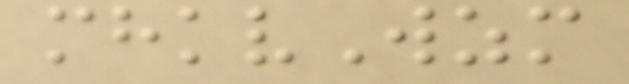mhkvWzm
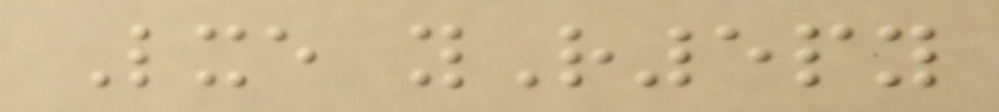Lxe yR5py
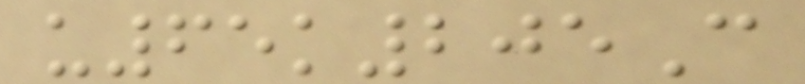u65k205C
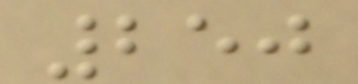250
